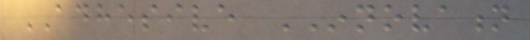ADHESIVE INNOVATION
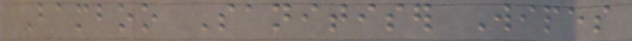Bamboo Sanitiser Wipes
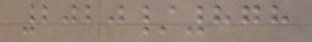2020/878
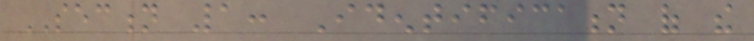SECTION 1: Identification of the
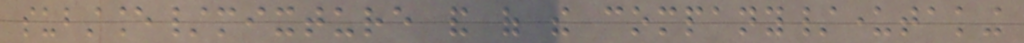substance/mixture and of the company/undertaking
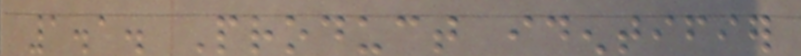1.1. Product identifier
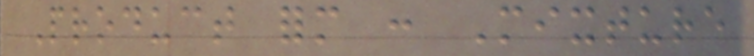Product form : Mixture
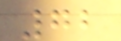72
